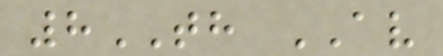8TH AV
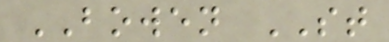BOWEN ST
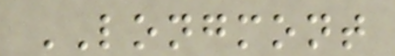LONGMONT
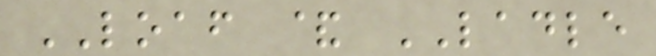LOAF & LADLE
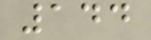144
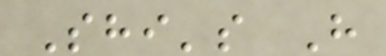Shi's H
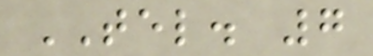TEL. 7
